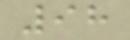98
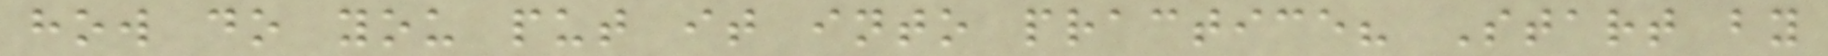how do you put it into practice? Start by
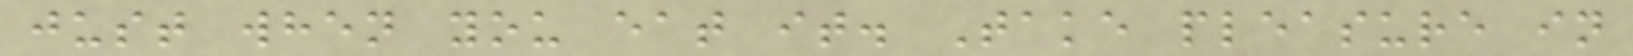just when you eat it. Take pleasure in
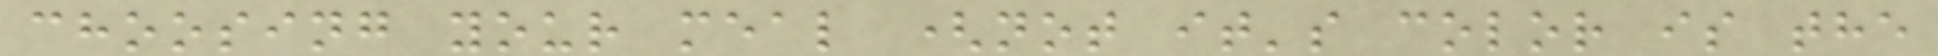choosing your meal (not it's color is the
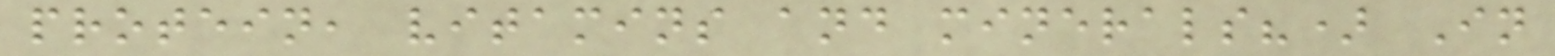protein, vitamins and minerals?) In
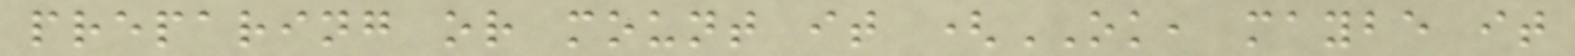preparing or mount it (OK, maybe it
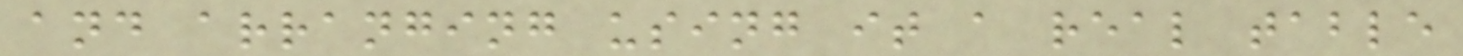and arranging using it a real table
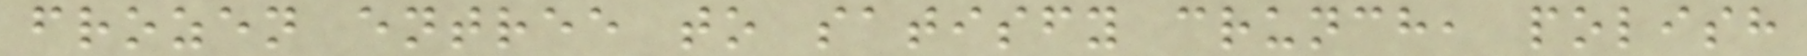frozen entree to satisfy crunch, polish
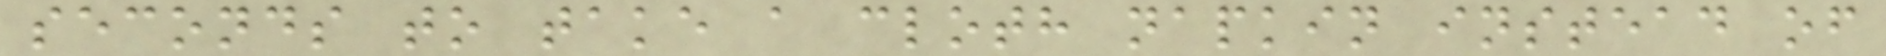seconds to take a cloth napkin instead of
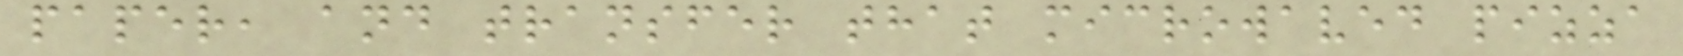paper, and transfer that microwaved pizza
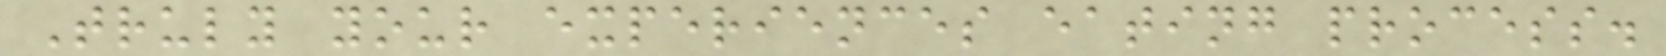Truly your experiences eating process.
